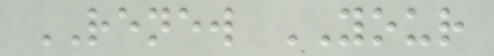RENEW YOUR
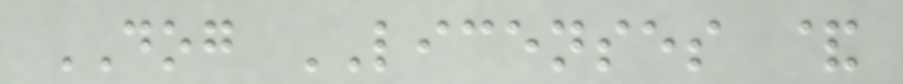DOG LICENSES &
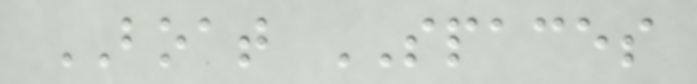BOAT SPACES
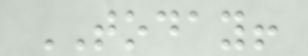TODAY!
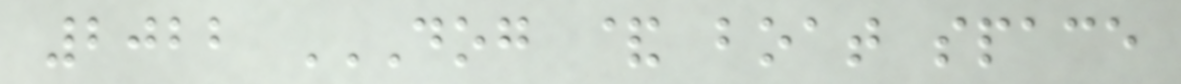2022 DOG & BOAT SPACE
